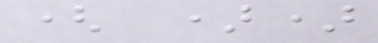( ))
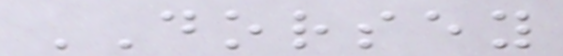DORSEY
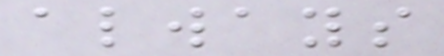always
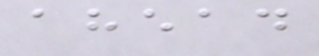ahead
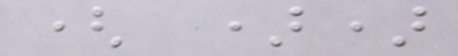( ))
